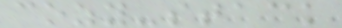cozy-stack
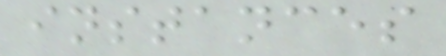instances
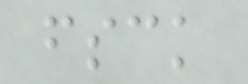fsck
